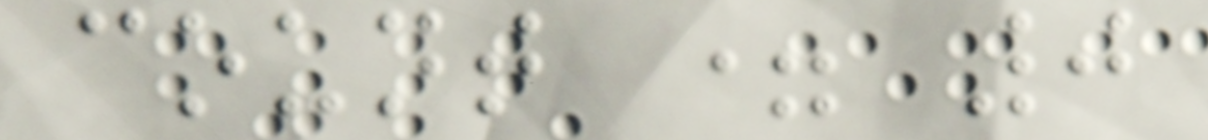count = 0
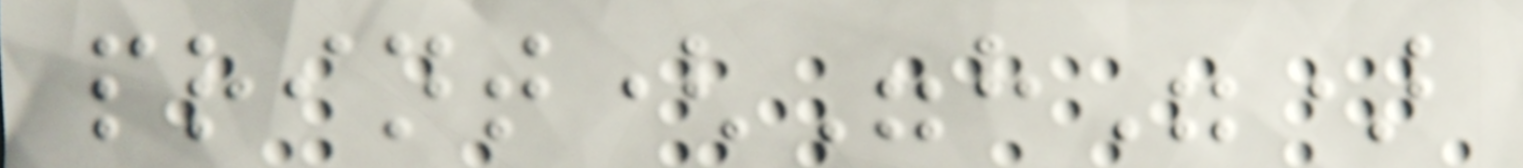print("h")
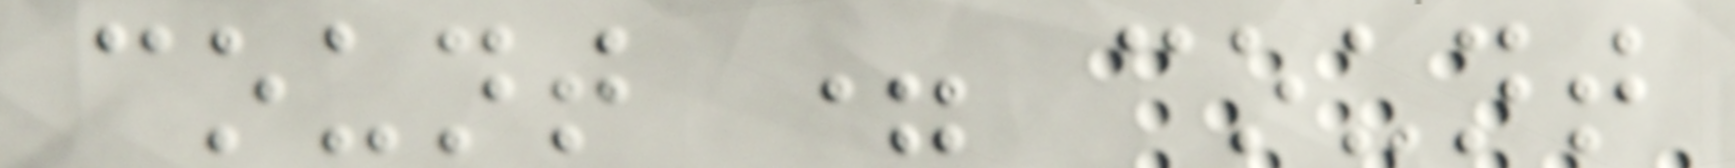count = count
